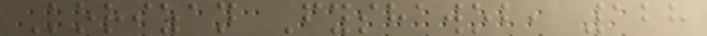Korizan Fyshawob, 128
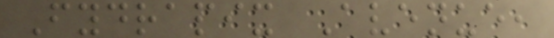Fydrapix Avenue,
